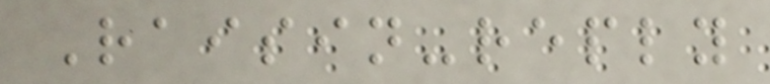Raisin-reply
